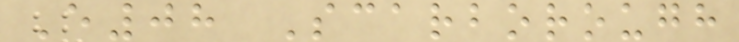E08 Scarborough
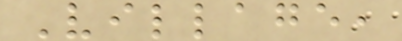Village,
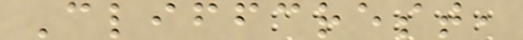Cliffcrest,
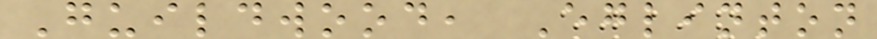Guildwood, Eglinton
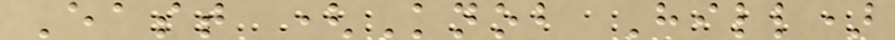East (Knob Hill)
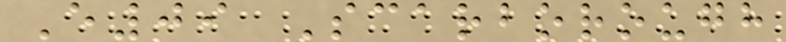E09 Scarborough
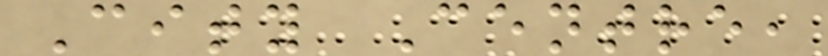City Centre,
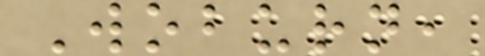Woburn,
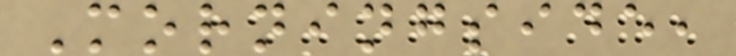Morningside,
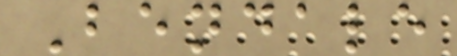Bendale
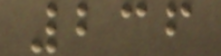236
